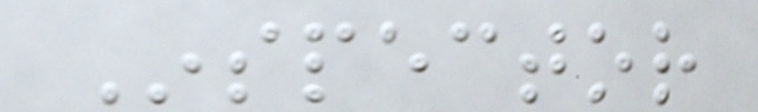Inspector
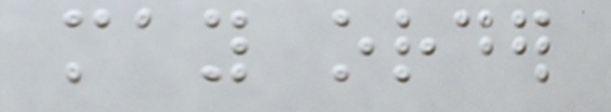may order
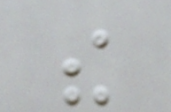the
